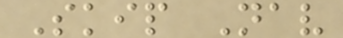Skip Nav
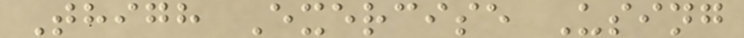Thigh Exercise Using
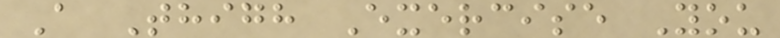A Thigh Exercise You
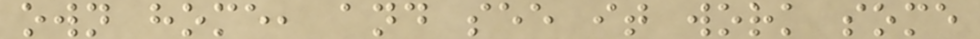own home, and see it work some
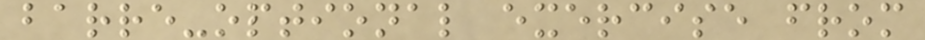barre-optional exercise from
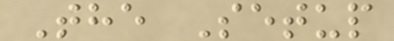The Setup
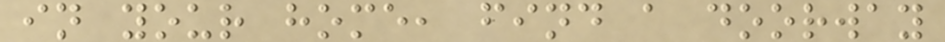in your home, find a doorway
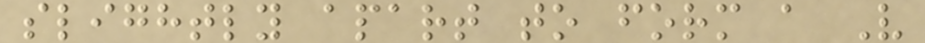slightly apart to form a V
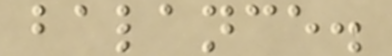balance.
